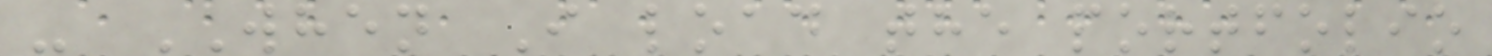- WHEN I load the portfolio
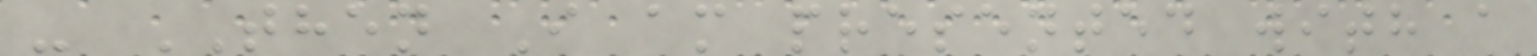- THEN I am presented with a
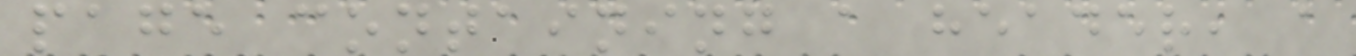page containing a header, a
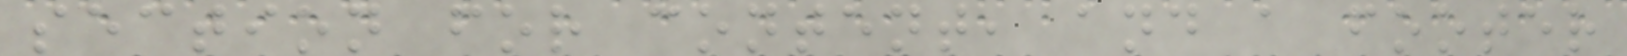section for content, and a footer
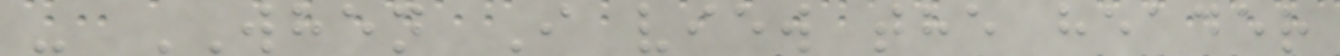- WHEN I view the header
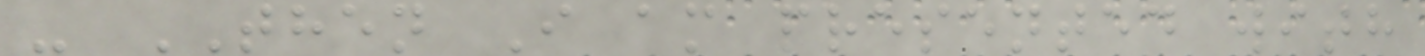- THEN I am presented with
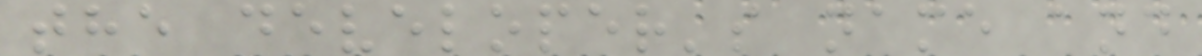the developer's name and
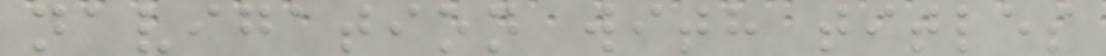navigation with titles
